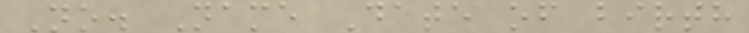No. Name Date of birth
